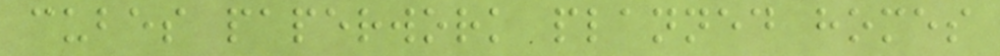cubes paperwork planned homes
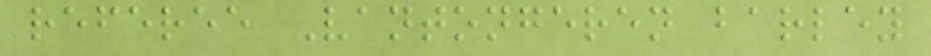referee Vantongeren barley
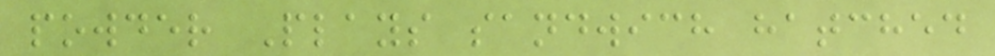powder Plays sandwich hatched
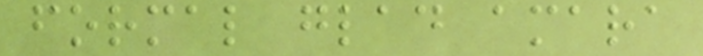formal glad amara
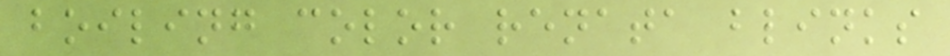boiling color renata blinks
